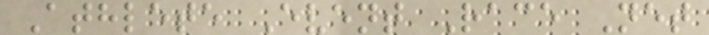Athlete Event Race Net
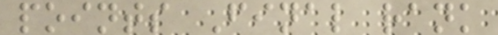points Final rank
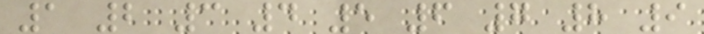1 2 3 4 5 6 7 8 9
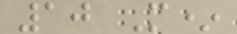10 M*
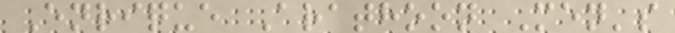Enrique Arathoon Men's
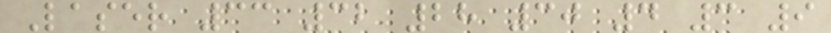Laser 33 32 28 30 4 3 9
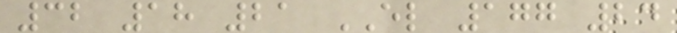32 18 21 EL 177 24
